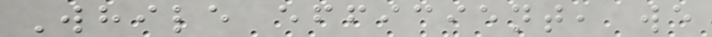While efficient, we
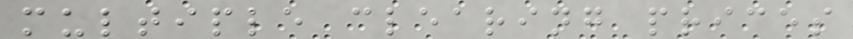multiple clearing prices
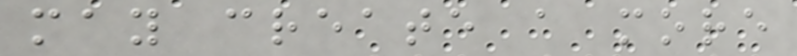may create a more
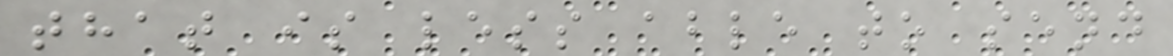that is less able to send
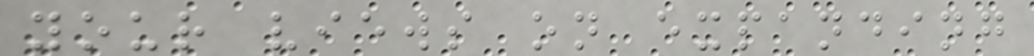your views on expanding
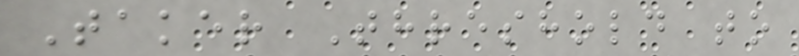Taker Threshold to
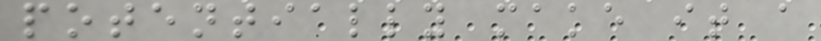potentially make it a
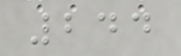244
